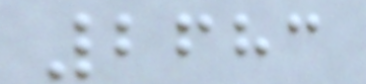2683
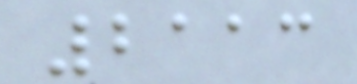2113
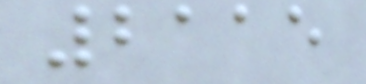2115
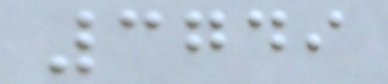3749
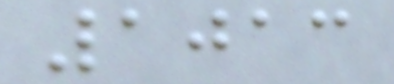1013
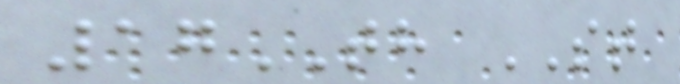17TH ST
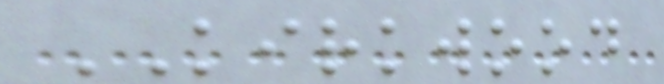KIRKWOOD
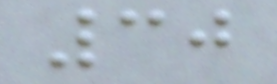30
